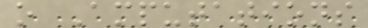o Amputations
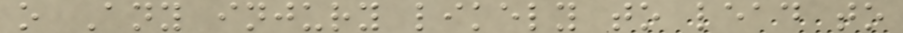o Any injury likely to lead to
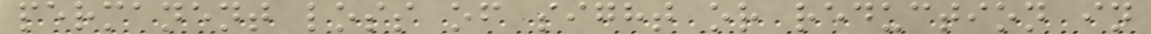permanent loss of sight or reduction in
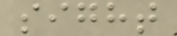sight
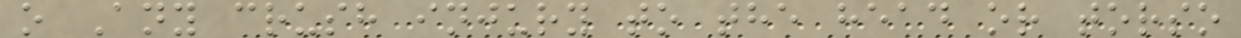o Any crush injury to the head or torso
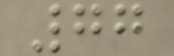77
